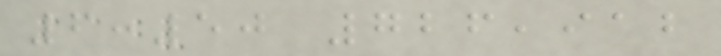6:50 726,912
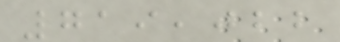719,022
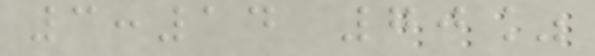3:14 70%
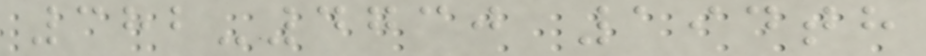382-4730 194th
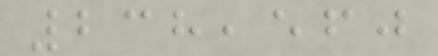238,560
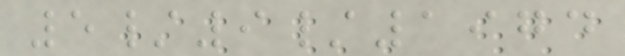5/9/1974
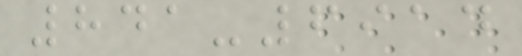841-6914
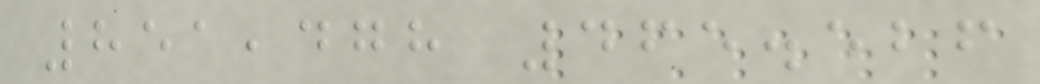851,478 465.526
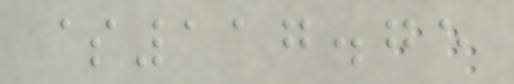$117.75
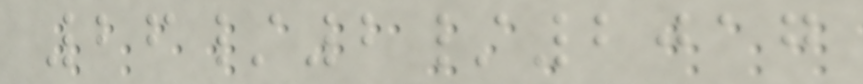26/2/2017
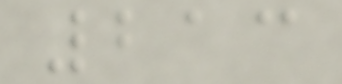213
